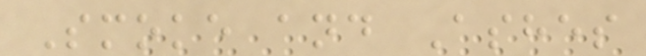Smoke and Ashes
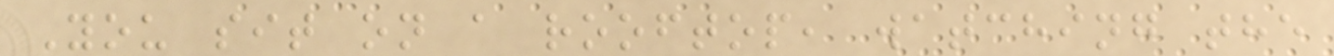You sit on a rooftop, watching the
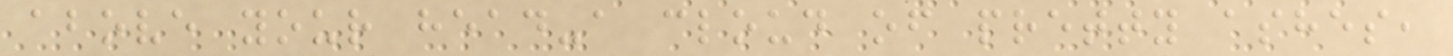above your head-a cloud of pretty ashes,
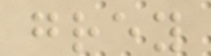grey
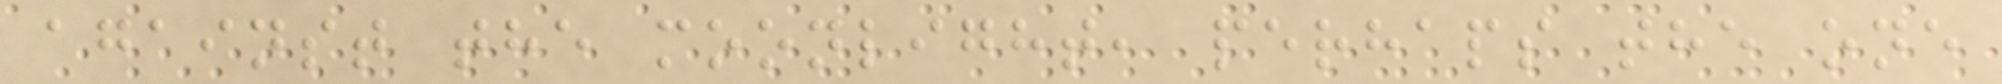against the moonlight, perhaps the one
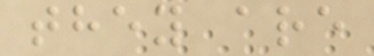they are
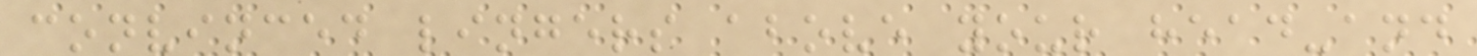convinced lingers above your head-and
